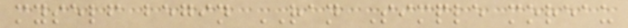myself begin RAN Simple moreau
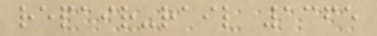repair-rail 1365
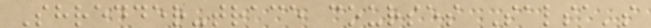Shredder-trace courses Salsa's
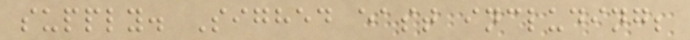supply. Sighed east including;
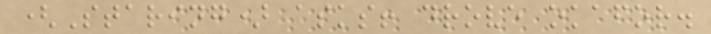(Staring) asks! drove okafor.
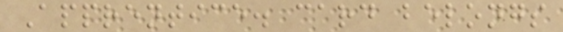Apprentice. card belongs
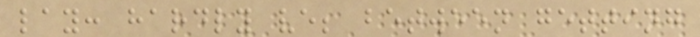lay: hardly ve; between getting
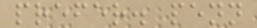prefer. penn
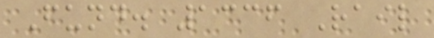Fund. 1336 Rail
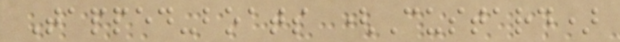Tapped-boats (Custard)
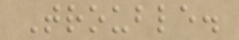Trouble.
